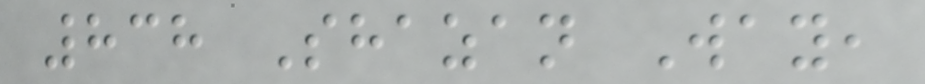838 Shazan Way,
